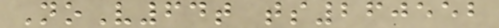NoV64t ts260552
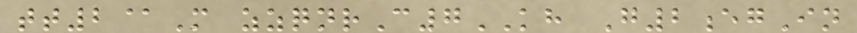tt2@M zzqnrC7KH G2egIn
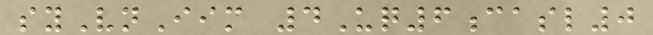syVnIim 4Uq6casl0
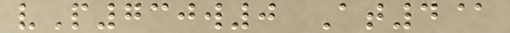vP730w0 At4@
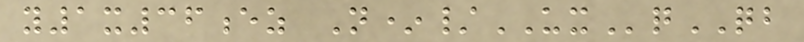y1x36ez N*/UXqQB
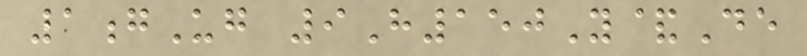1gUg 9H150Y&De
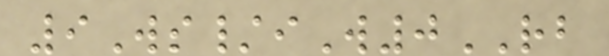9Ws/iW0RB
